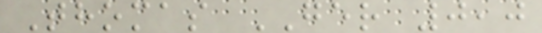Thomas GER 0,0
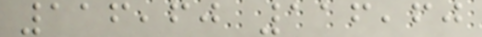116,60 116,60
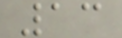13
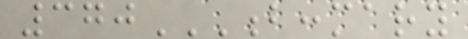370B:MARY
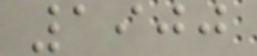1900
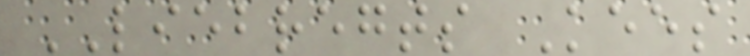LIEBREGTS Kees
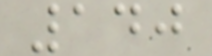140
